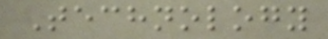Technology
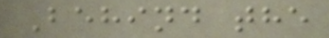Behind the
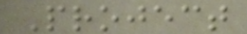Project
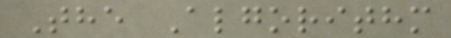The Algorithm
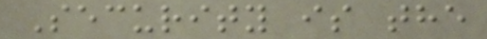Security is the
